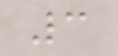3
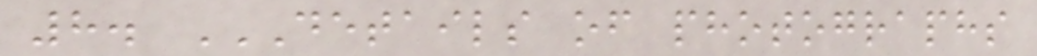8. DETAILS OF PHOTOGRAPHS
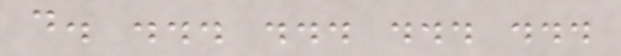d. ... ... ... ...
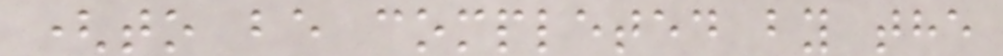(to be completed by the
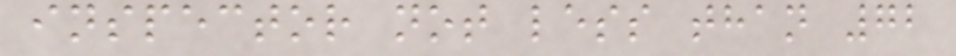inspector not less than 72
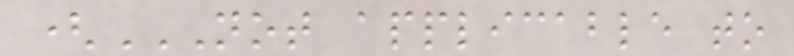(NOT APPLICABLE TO
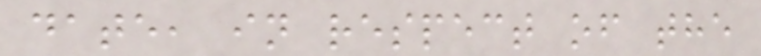date, in respect of the
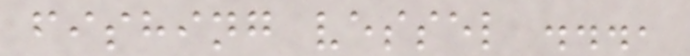fishing vessel ...,
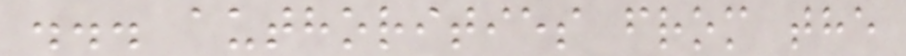... authorities from the
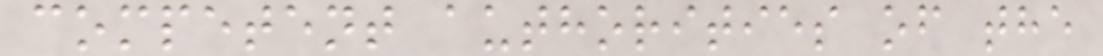competent authorities of the
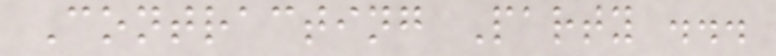Contracting Party ...
